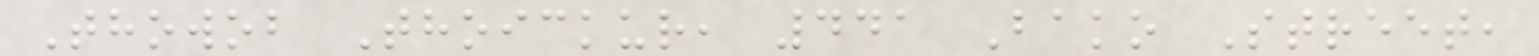Thowob Thoickur, 441 Bako Street,
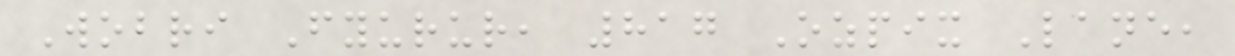Wobri Fyurur, 817 Ozpix Lane,
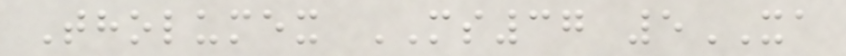Tholumex MS37 5XA
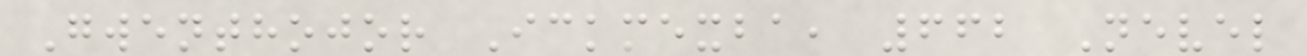Gwenthojor Ickmexba, 662 Nevel
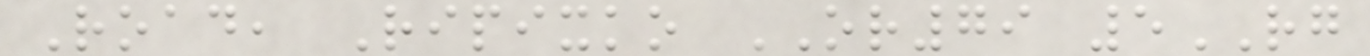Road, Ripixko OR79 5RG
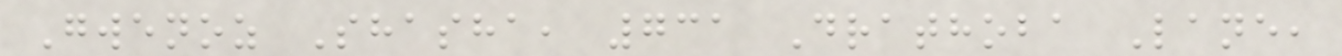Gwenoz Shasha, 731 Drathoba Lane,
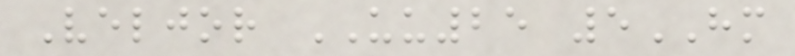Veljor UU25 5HM
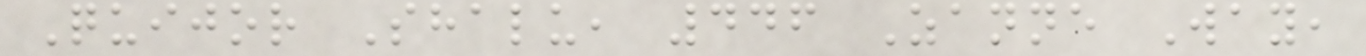Quijor Shalu, 446 Zanne Way,
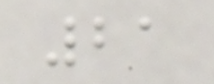21
